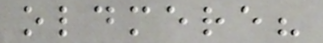oldmere?
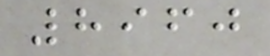8960
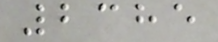2385
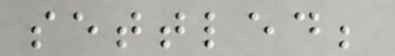settled;
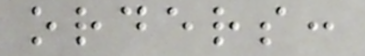orders:
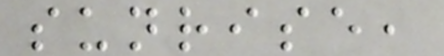sunrise,
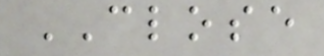CLOSE
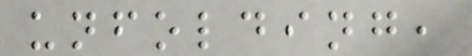unfolding,
